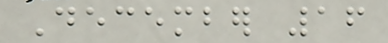December 16
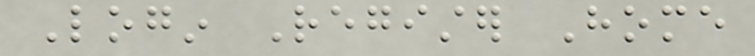Login Register Home
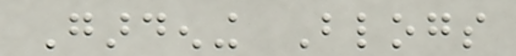Gardening Blogs
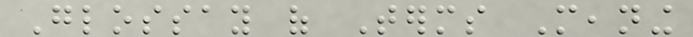Glossay of Terms Meaning
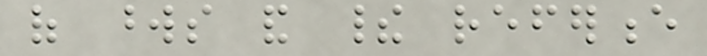of words and their reference
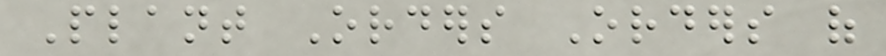Plant Orders Orders of
